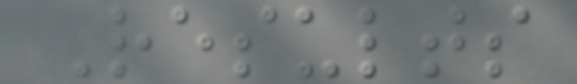Results
